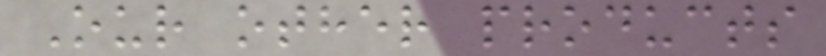Our other products
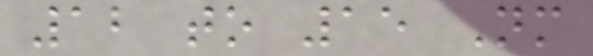12 to 15 Nm
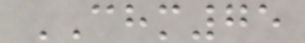CHM75
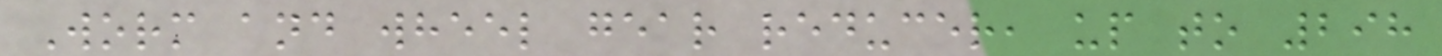Worm and wheel gear reducer, up to 298
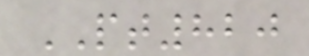PT820
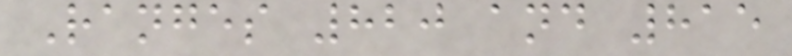Ranges 820 and 815
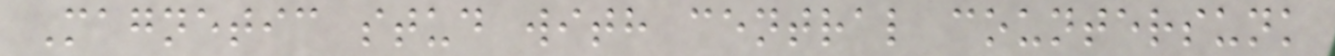Magnetic stud with central countersunk
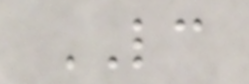LC
